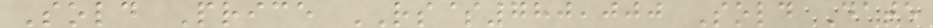Sold Price RS$780,000 Sold Date
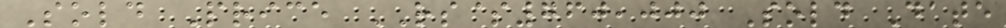Sold Price RS$760,000 Sold Date
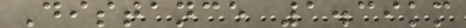Distance 1.39km
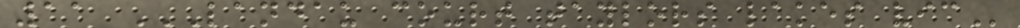11 LANDAU COURT TAYLORS LAKES VIC
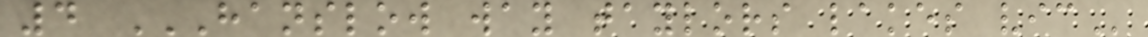4 HANSLOW WAY TAYLORS LAKES VIC
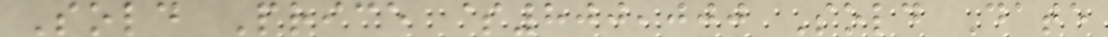Sold Price $800,000 Sold Date
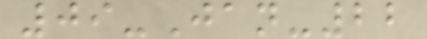09-Jan-22
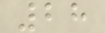28
